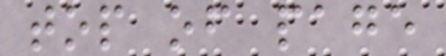top of page
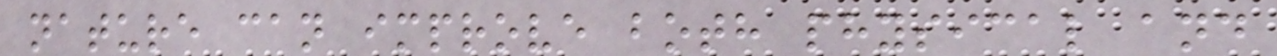nature can improve both physical and
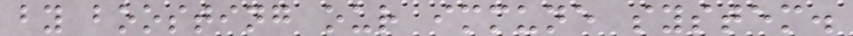by boosting our immune system.
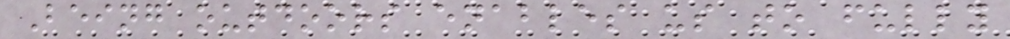Being outdoors enables us to fully
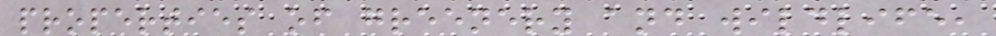properties of greenery and wildlife,
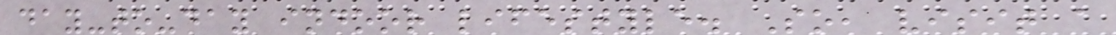day-to-day indoor lifestyle. So, visit a
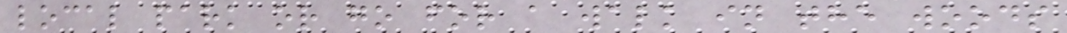local park or go for a walk in the woods
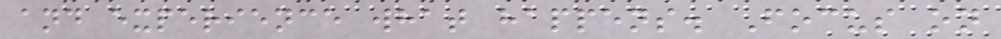and experience what happens. Focus on
